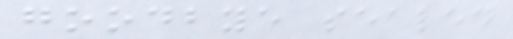goodbye sealed
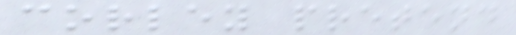corley pretend
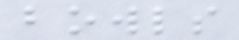bowls
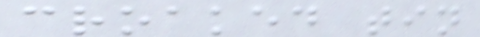croaked tin
